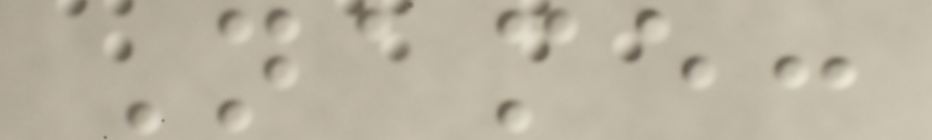Name:
